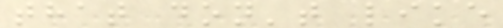that don't like
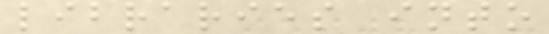libraries into
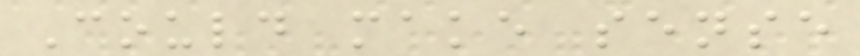Could make sense
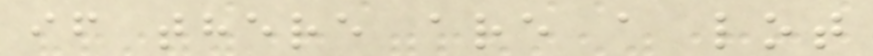if there are a lot
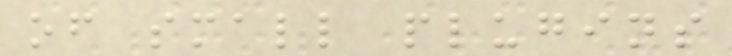of small plugins
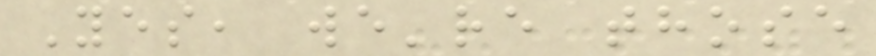Yes, we're those
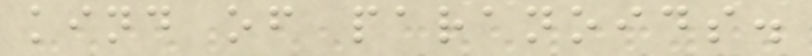kind of paranoids.
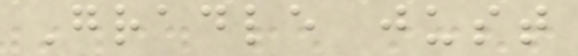Gradle just
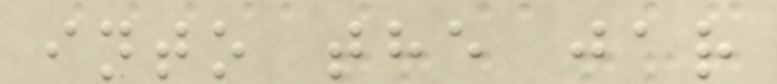into the jar
